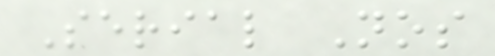Serial Nos
